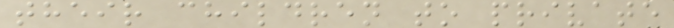their children to private
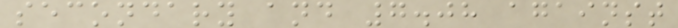secondary and 7.08 against
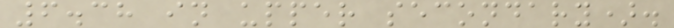6.38 in upper secondary).
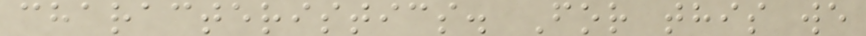characteristics. For this we
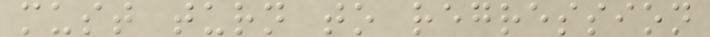must turn to regression
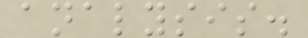analysis.
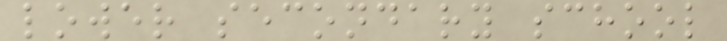lower secondary school
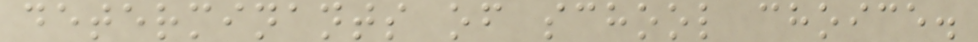determinants of school choice.
